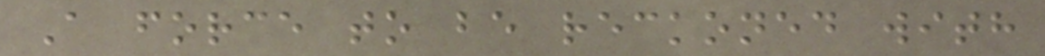A force to be reckoned with
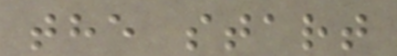the start
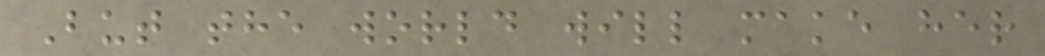But the world will make her
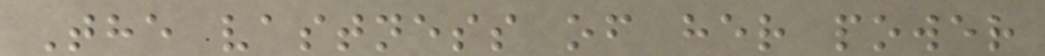The vastness of her power
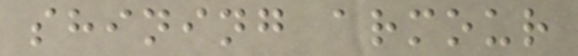shining armour
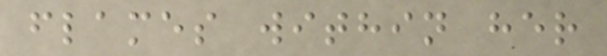flames within her
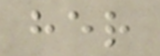her
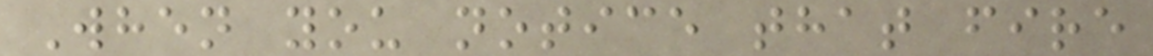When you notice that fire
